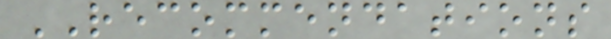RECOMMENDATIONS
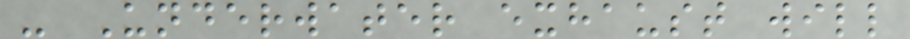- Underwater exhaust will
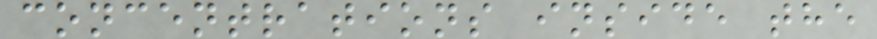concentrations inside the
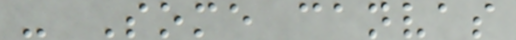- Some canvas
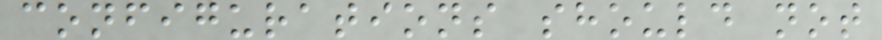configurations should not
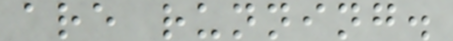are running.
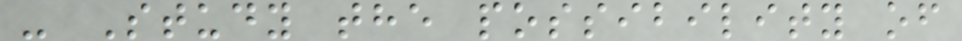- Study the possibility of
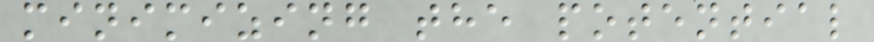minimizing the potential
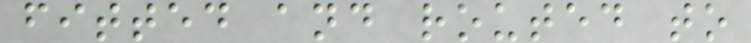fitted and routed to
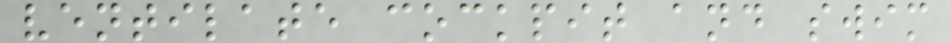ventilate cockpit and swim
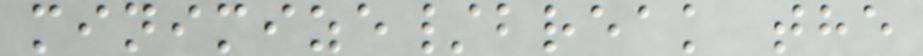minimize/break the
